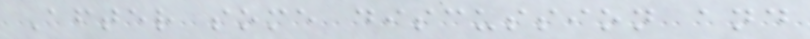After some discussion and
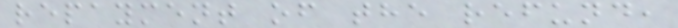repayment of the refund,
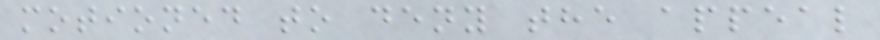motioned to deny the appeal
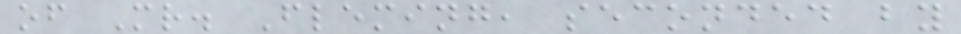of Mr. Fleming, seconded by
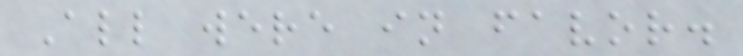All were in favor.
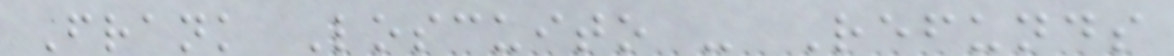Frank Loscuito - Refunds
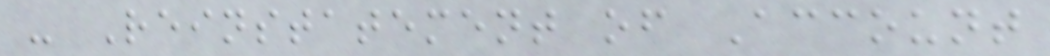- Reinstatement of Account
